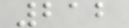212
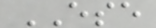ESE
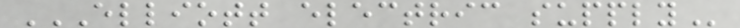ELLIOTT ELECTRIC SUPPLY
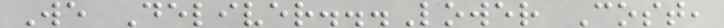We Deliver...Lower Cost,
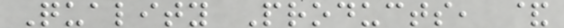Quality Products, &
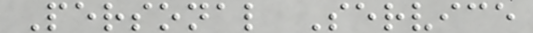Personal Service
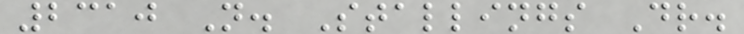2310 N. Stallings Dr.
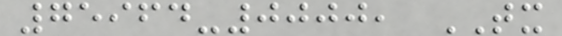75964-0000, TX
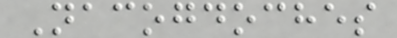Nacogdoches
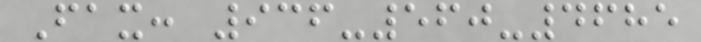Fax: 936-560-4685
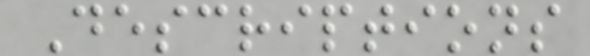Descriptions
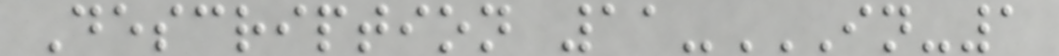Description 11-IN-1
